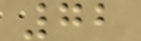72
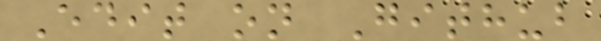Edit on Github
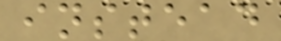instead
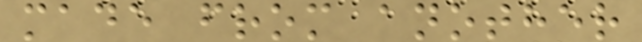made from another
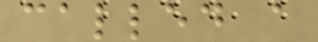called a
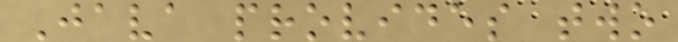Java provides two
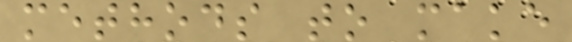methods to make
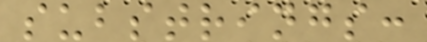substrings:
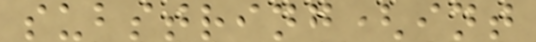substring(int
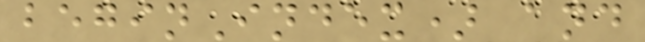beginIndex) and
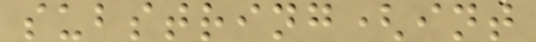substring(int
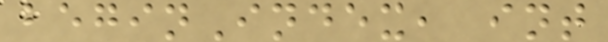beginIndex, int
